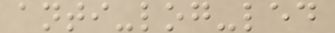anti-log-led
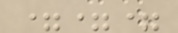===
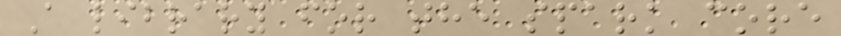A library for the spark core
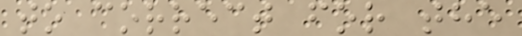to correct for the
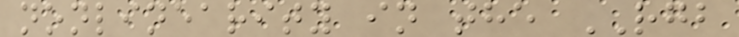nonlinearity in the RGB
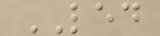LED
